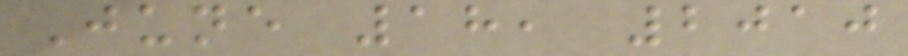June 18, 2010
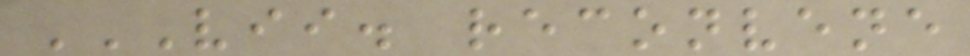VII. RECONVENE
